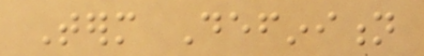Term Definition
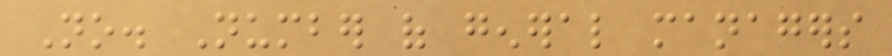No. Number of general managers
